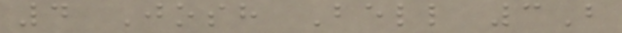4 Josh Bell 3B
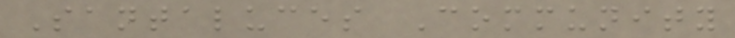Santaluces Community
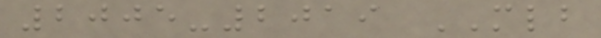2005-2019 MLB
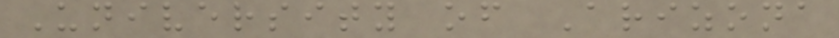University of Arizona
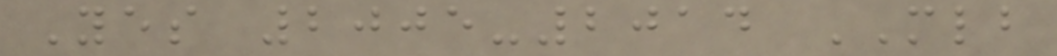Yes 2005-2014 MLB
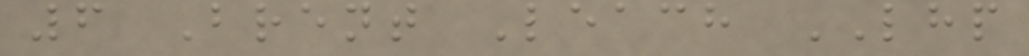6 Brent Leach LHP
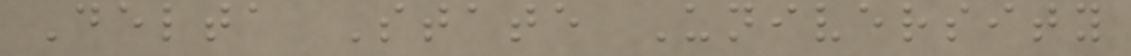Delta State University
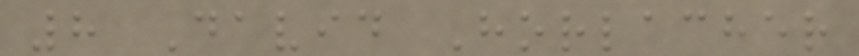8 David Horlacher
